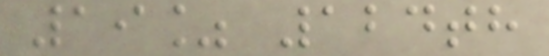19% 124th
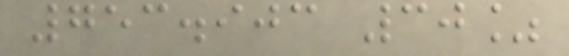753.903 30%
